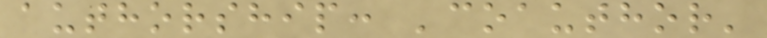authorship: 'coauthor'
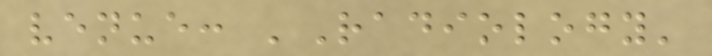venue: 'Radiology'
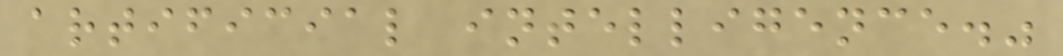artificial intelligence."
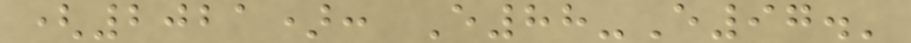(2021): E88-E97.'
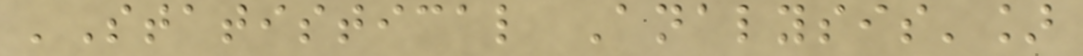'Statistical Analysis']
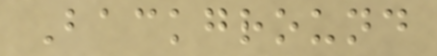Background
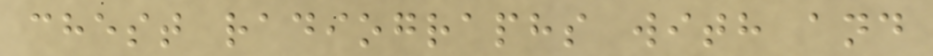chest radiographs with and
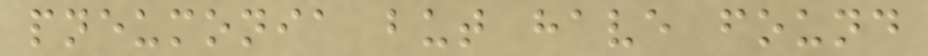pneumonia but have found
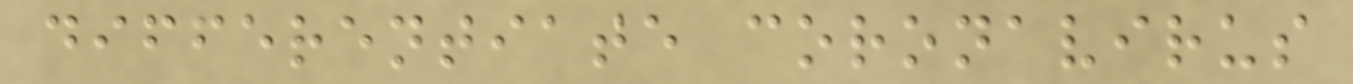differentiate coronavirus
